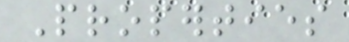Properties
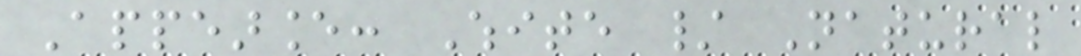Appearance: White / Natural
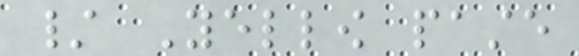/ Yellow paste
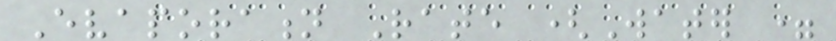Evaporation Rate (Water =
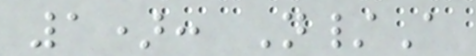1): N/A
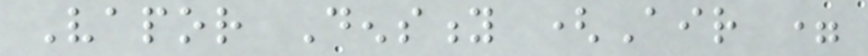Vapor Density (Air =
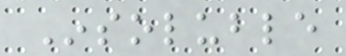Insoluble
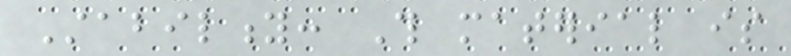Stability: This material is
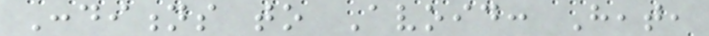Conditions to Avoid: Heat,
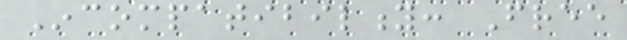Incompatibility: Free
